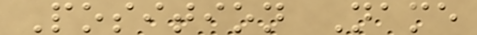Position Name
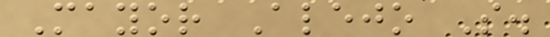Mayor Alejo S.
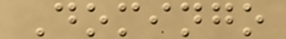Domingo
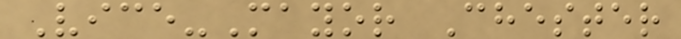Vice-Mayor Chester
